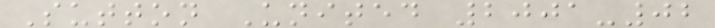Sutton United 2001-02
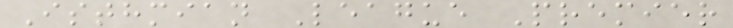Isthmian League Premier
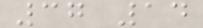37 14
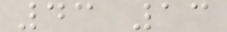43 13
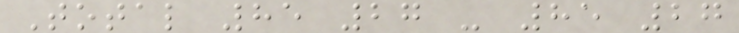Total 85 27 - 85 27
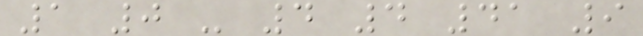1 0 - 4 4 41 9
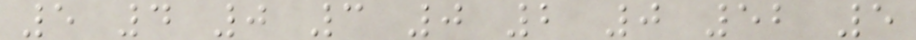5 4 0 3 0 2 0 52 5
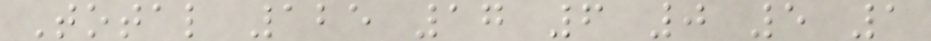Total 125 17 6 0 5 1
